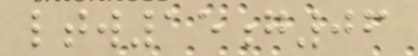ltw15g06
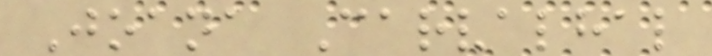Joana Carvalhal
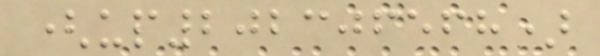(up202306568)
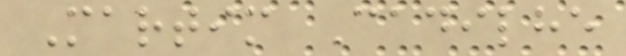Martim Cadilhe
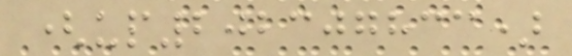(up202307833)
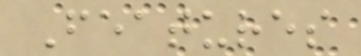Features
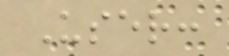User:
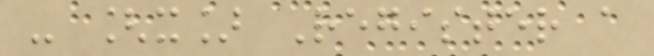- [x] Register a
